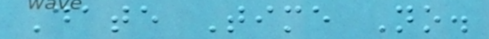Date Time No.
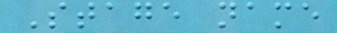Stage name
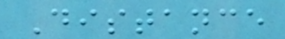Distance
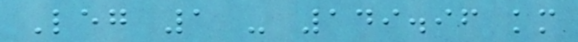Leg 1 - 149.96 km
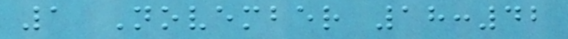1 November 18:42
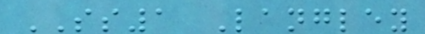SS1 Langley
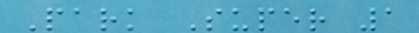Park Super 1
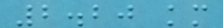2.20 km
